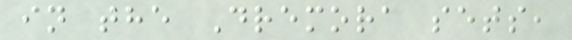in the Dremora sets,
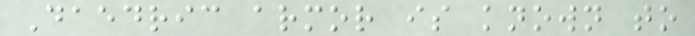Daedric armor is known to
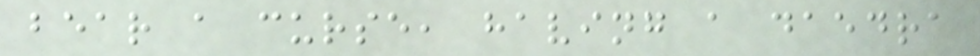bear a curse, having a daedra
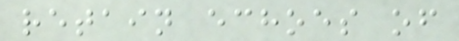retain echoes of
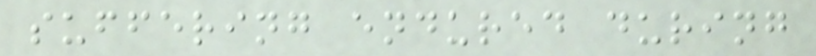suffering endured during
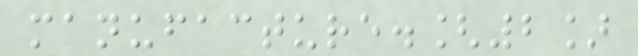manufacture.[2]
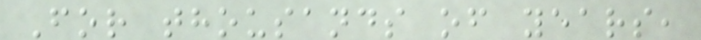For thousands of years,
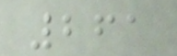261
